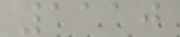1110
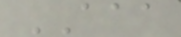AAA
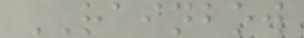RAINBOW
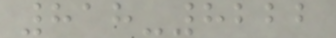818-8222
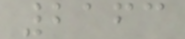2163
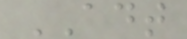ADT
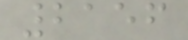2156
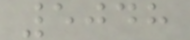5048
